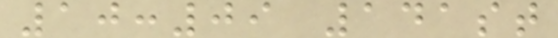10:09 141st
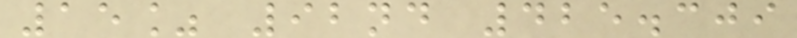15% 92nd 425.309
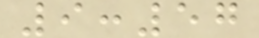9:57
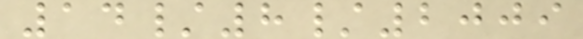14/8/2009
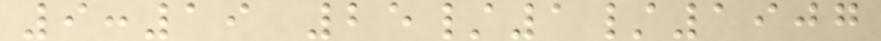9:19 25/1/1907
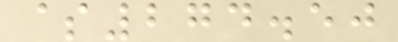$274.50
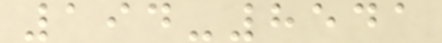194-8541
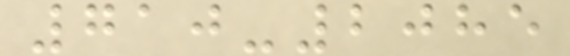710-2085
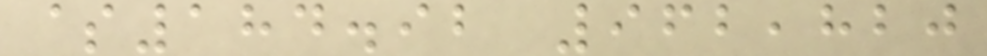$184.92 962,820
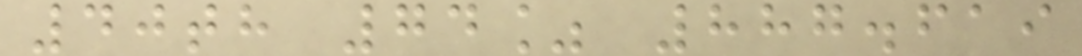40th 74% 887.619
